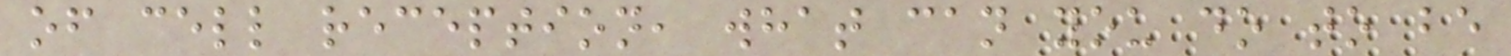of cell reception, what can you do to be
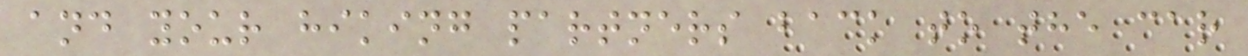and your hiking partners back to the car
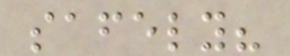safely?
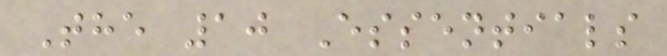The 10 Essentials
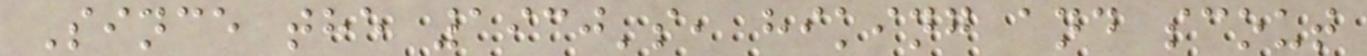Since the 1930's, hiking and scout
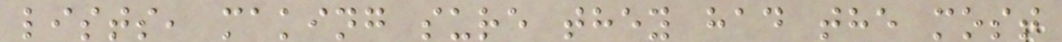lists, making sure they had the most
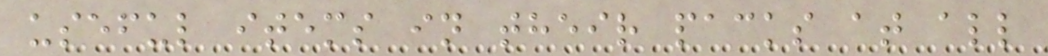useful items in their packs at all
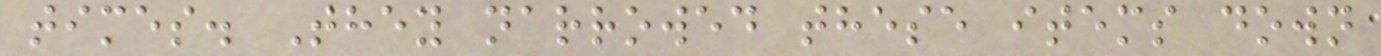times. They narrowed these items down
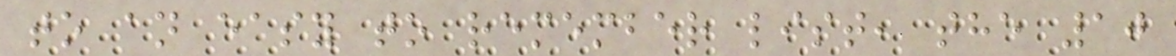to an easy to remember list, the 10
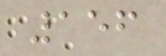156
